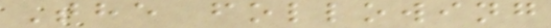The following
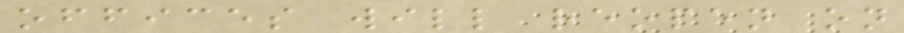offices will reopen on
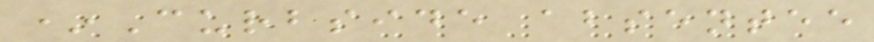*Curbside absentee
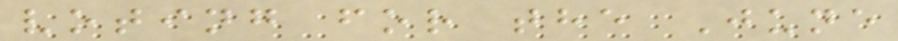voting for the June
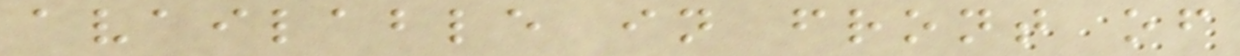available in front of
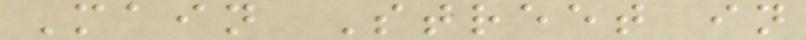Main Street in
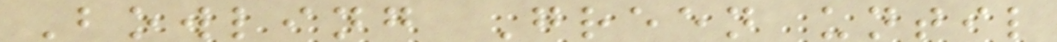Bowling Green until
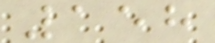158
